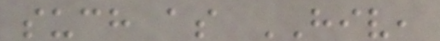such as HIV,
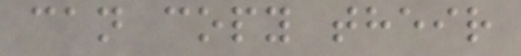can copy their
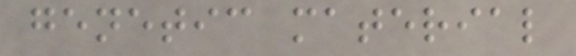genetic material
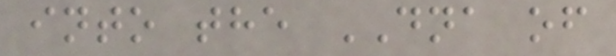into the DNA of
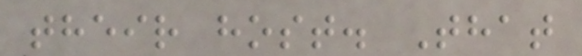their host. That
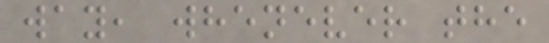way, whenever the
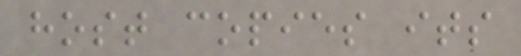host copies its
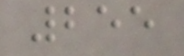255
